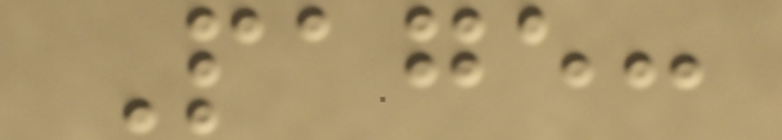Page:
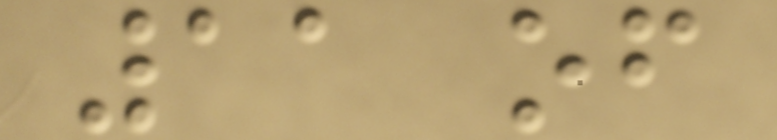11 of
